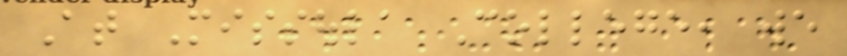At Missoula College, we
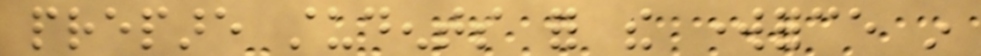prepare students for the workforce in
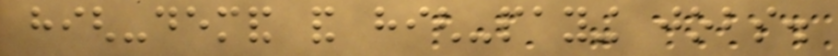high-demand and high-paying jobs.
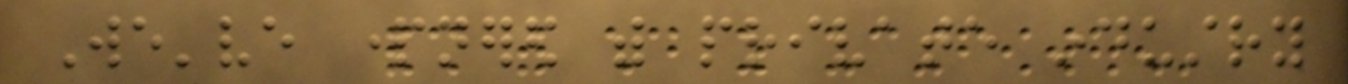We've partnered with private industry
